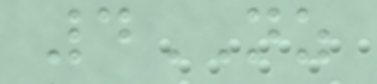4NZ
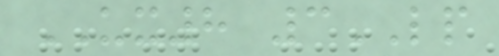UX8 3LP
